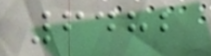6482
